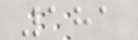181
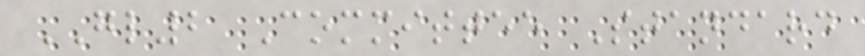GL2 Committee Standard
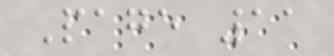Page 11
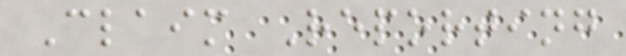Claim Reporting
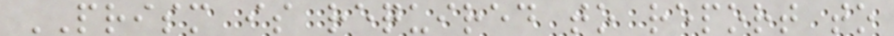PRISM is required to report to
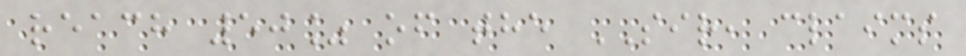reach 50% of the SIR, claims
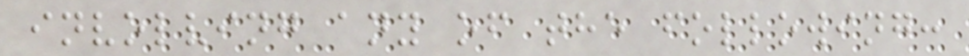involving any of the following:
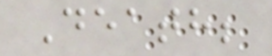Death;
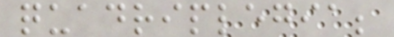quadriplegia;
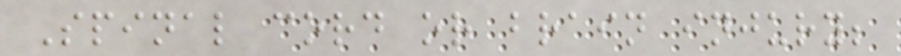Spinal cord or brain injury;
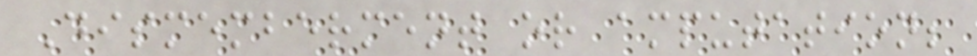Dismemberment or amputation;
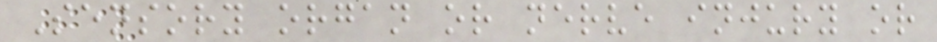Sensory organ or nerve injury or
